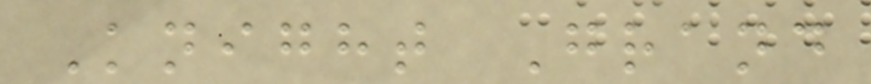Knight Grand
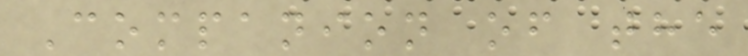Companion of the
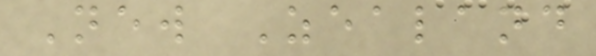New Zealand
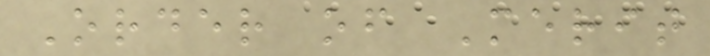Order of Merit
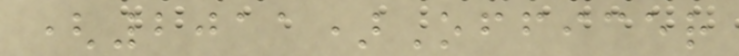(2011)Officer
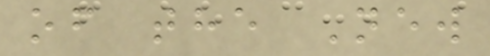of the New
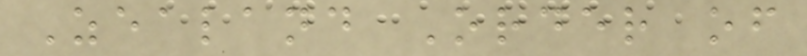Zealand Order of
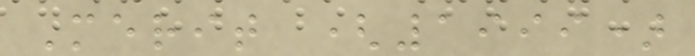Merit (1999)
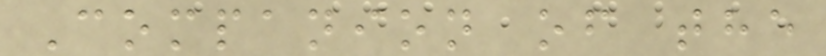Companion of the
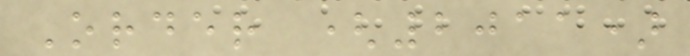Order (2011)
